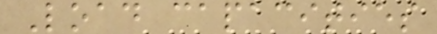Load capacities
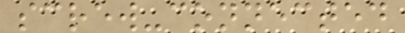screw-connected
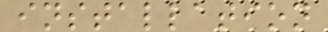installation
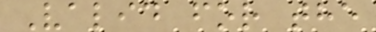Valid for the
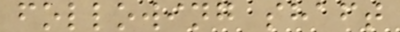following shaft
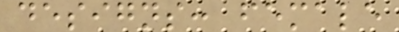designs: female
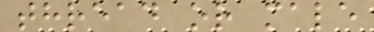thread or male
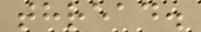thread.
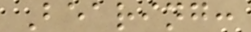Bearing:
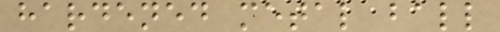hardened metal ball
